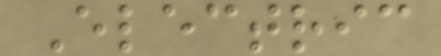Electric
